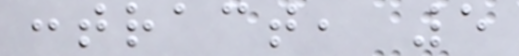contract, 5
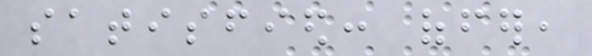satisfied: offer,
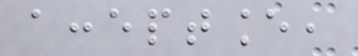acceptance,
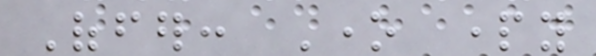Offer: One party
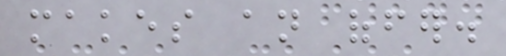makes an offer.
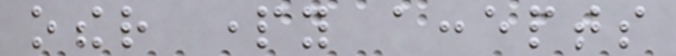other party accepts
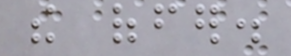the offer.
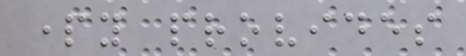party provides
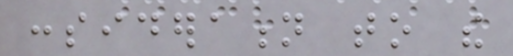consideration to the
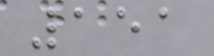151
